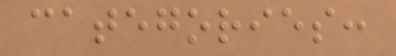categories:
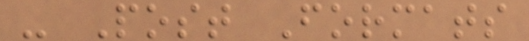- Post Formats
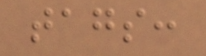tags:
